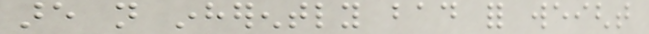are not inherently bad for weight
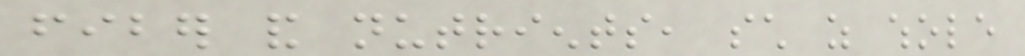fiber and nutrients, such as whole
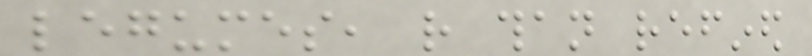legumes, rather than refined
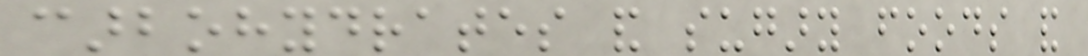carbohydrates and sugary foods and
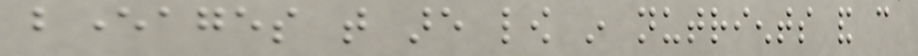beverages that are low in nutrients and can
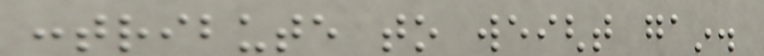contribute to weight gain.
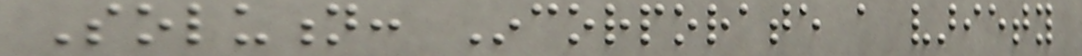Solution: Incorporate a variety
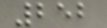252
